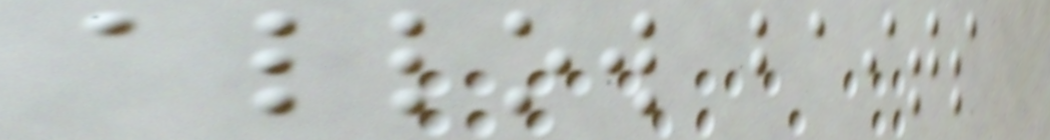allow baits
